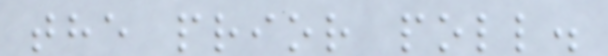the prior poll.
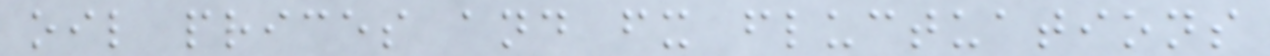oil prices and fx fluctuations
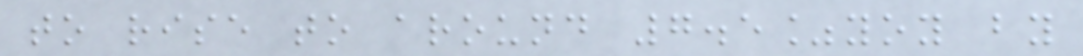to rise to around 7.5%yoy by
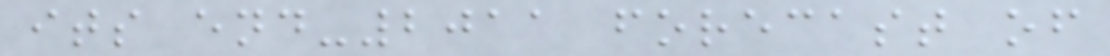its end-2011 forecast of
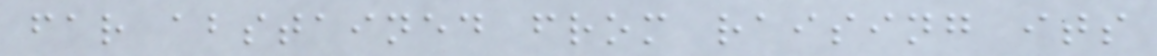far abstained from raising its
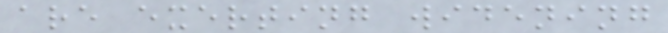are exerting widening
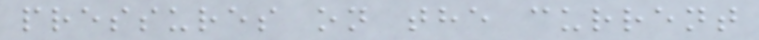pressures on the current
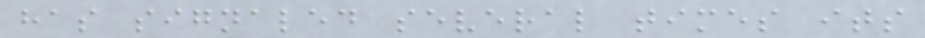has signaled several times its
